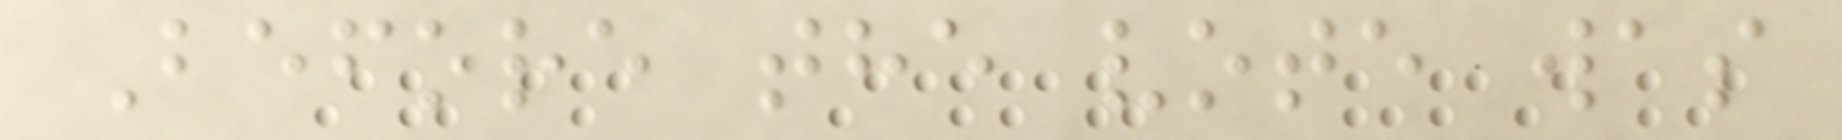Before the vote was
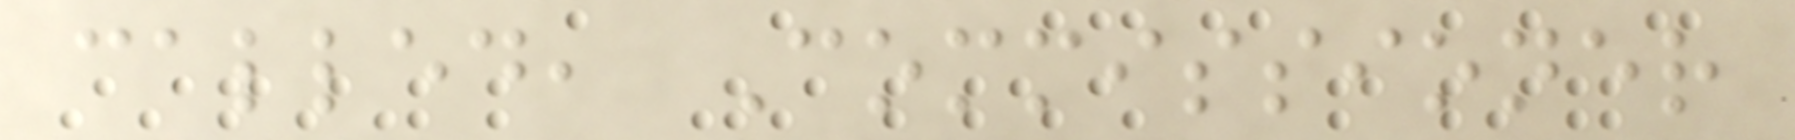called, Commissioner
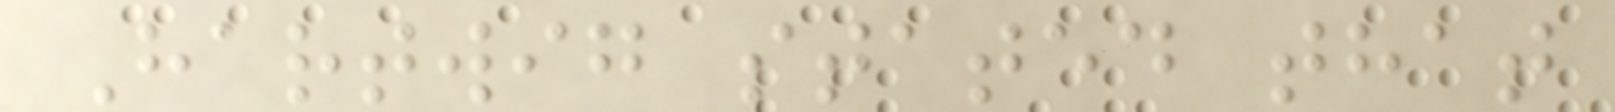Hartwig stated that
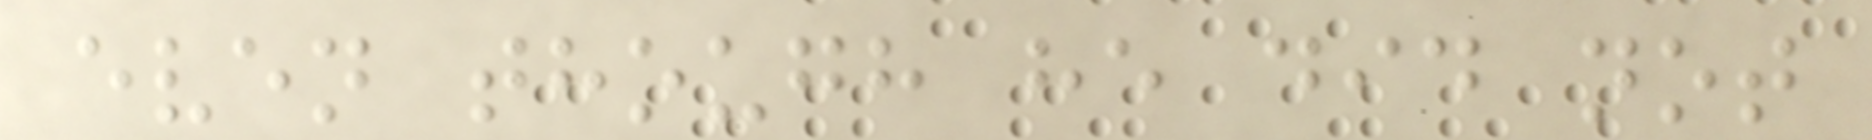even though he did not
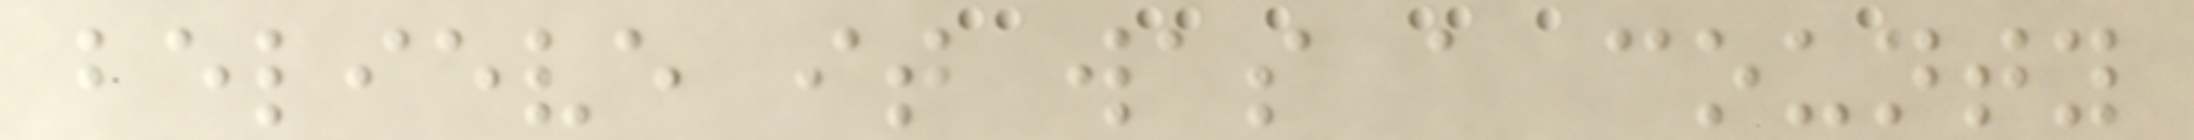believe it was a county
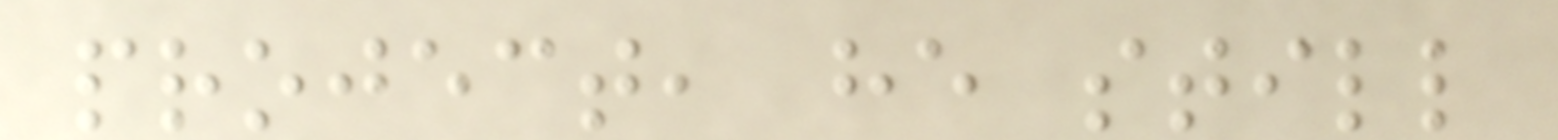project, he still
